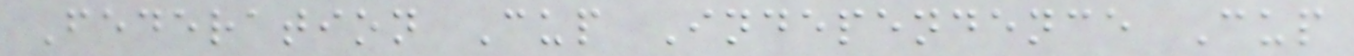Federation Cup Independence Cup
